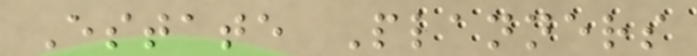Estate Planners
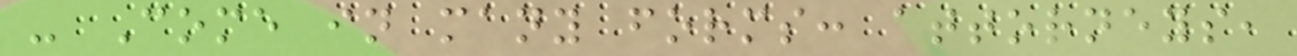- Come in many forms: attorneys,
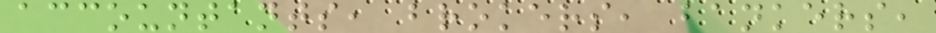accountants, brokers, bankers,
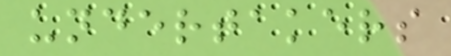undertakers
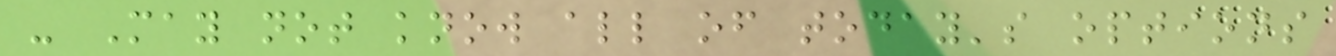- May not know all of today's options
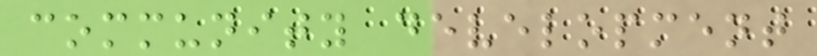community development
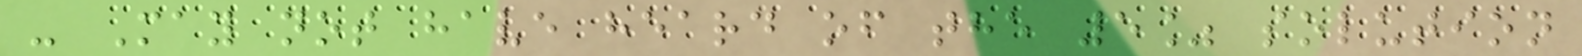- May not have heard of the 5% solution
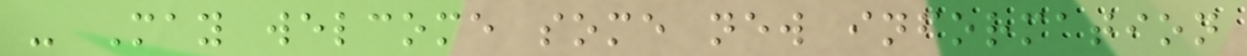- May welcome some new information
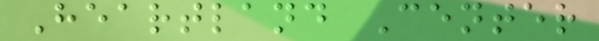Heartland Center
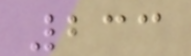233
